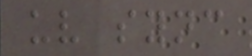uv sync
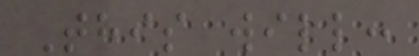This will:
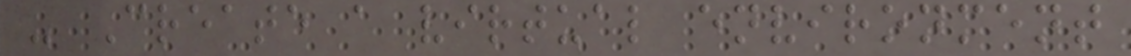- Create a virtual environment
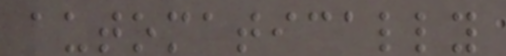automatically
